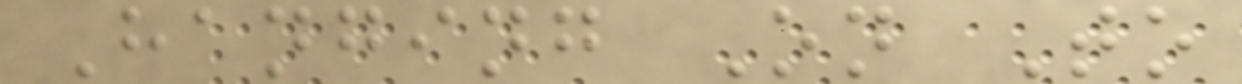Hanging On To
